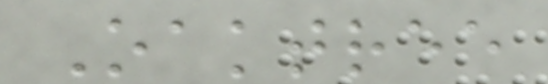Oaktree
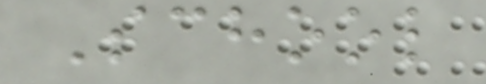School
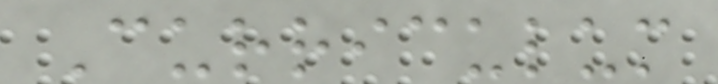Curriculum
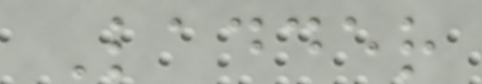Ladder
